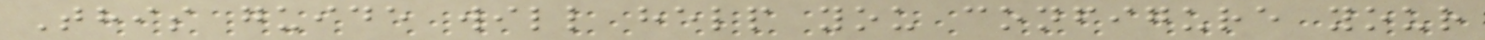This guide will help you configure your
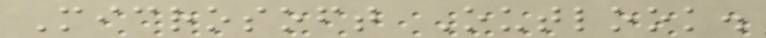Microsoft Outlook.
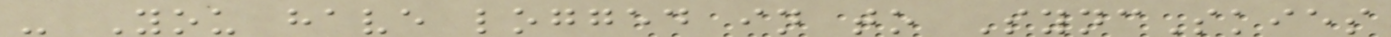- You have logged in to SyncSkies
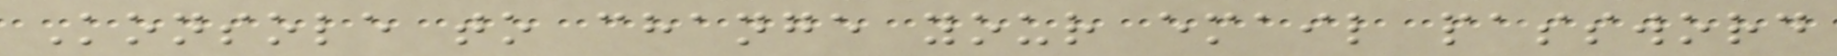Konsole to change your email password
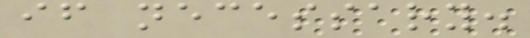if necessary.
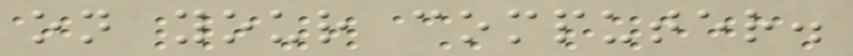on your computer.
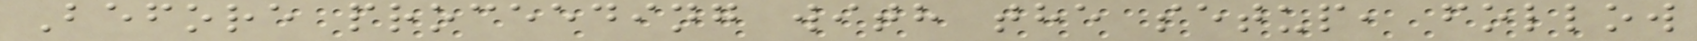Before proceeding with the setup, follow
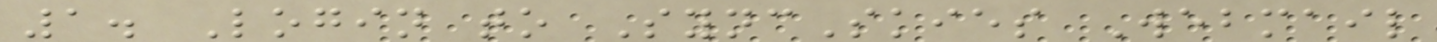1. Login to SyncSkies Webmail
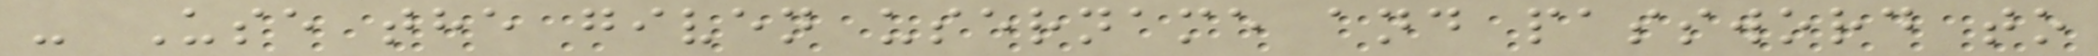- Use the given username and password to
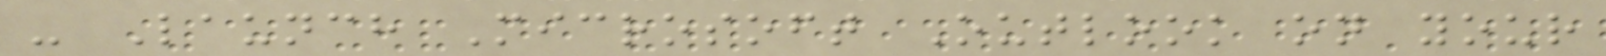- Launch Microsoft Outlook on your
